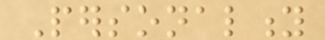Personality
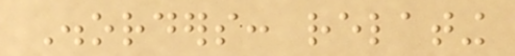Disorders: relating
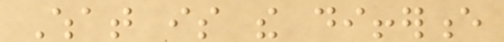What is the difference
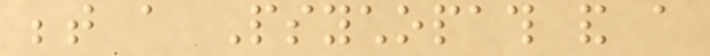between a Psychopath and a
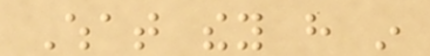What they have in
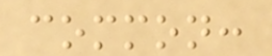common:
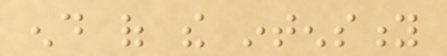end of the intensity
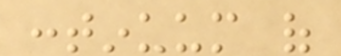continuum of
